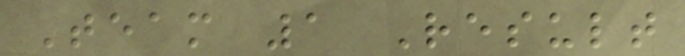Team 1 Result
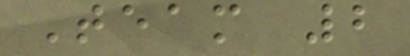Team 2
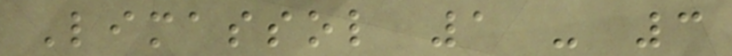Limassol 1 - 3
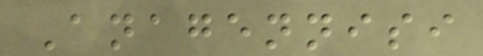Anagennisi
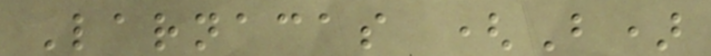Larnacas (B)
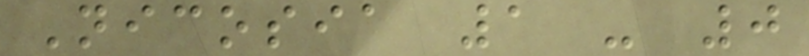Nicosia 1 - 0
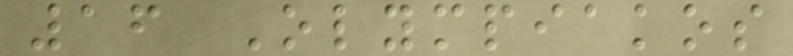16 Olympiakos
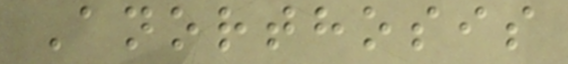Anorthosis
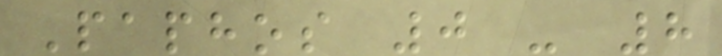Paphos 0 - 8
